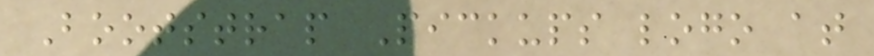Bootstrap Pickups logo at
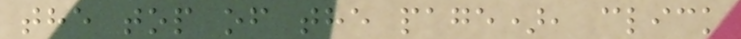the top of the page), click
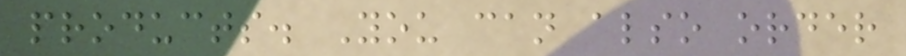products. You can also order
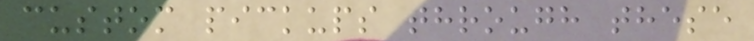custom pickups through these
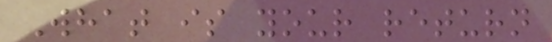What is your return
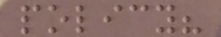policy?
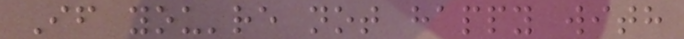If you're not happy with
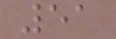51
